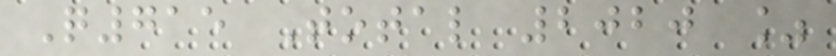Q715 Total 2020 %
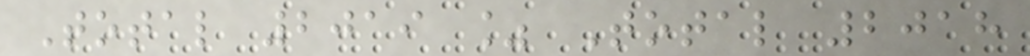Total 2019 % Total 2018
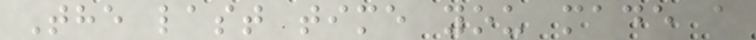The last time you made a
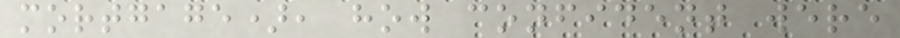mortgage), how confident were
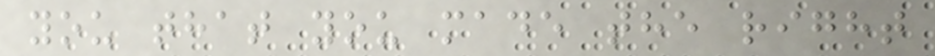you that you made the right
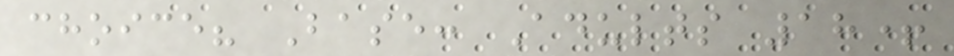choice? Base: Adults 18+
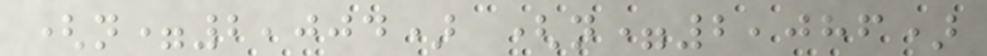(n=2,004) (n=2,086)
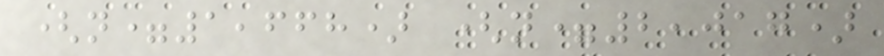(n=1,668) (n=2,017)
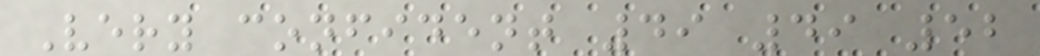Very confident 49 49 52
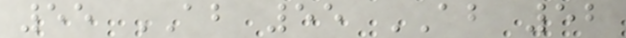55 AB 55 AB 52
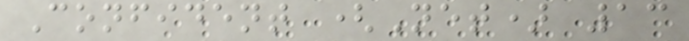Confident (Net) 13
